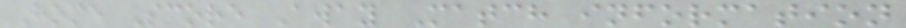Home Score Away Match information
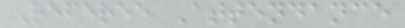Referee Attendance
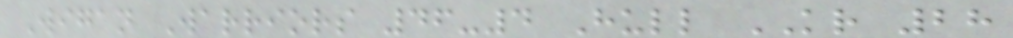Wigan Warriors 46-4 Hull KR 28
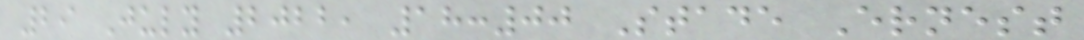29 July 2022, 18:00 Stade Ernest
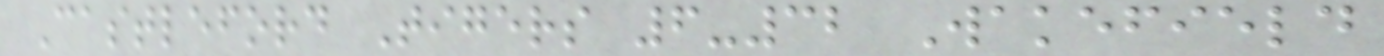Castleford Tigers 6-32 Wakefield
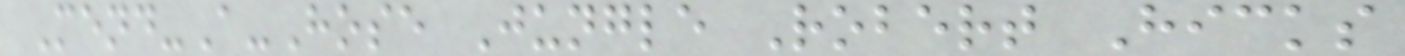Mend-A-Hose Jungle Robert Hicks
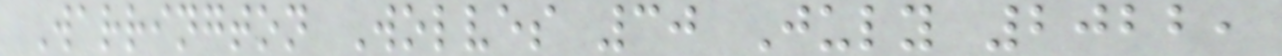Warrington Wolves 30 July 2022,
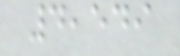4,549
